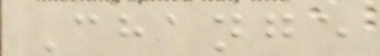Change
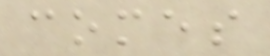comes
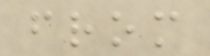from
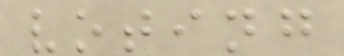voting
